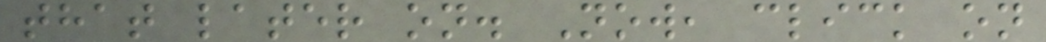that later on. Now, click on
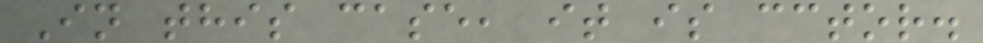In this case, it is cctor.
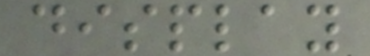display
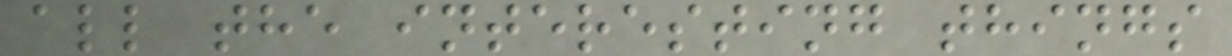all the interesting things
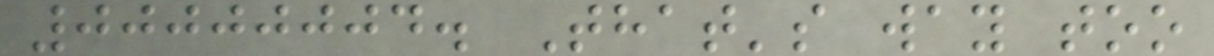00000004. That's way too
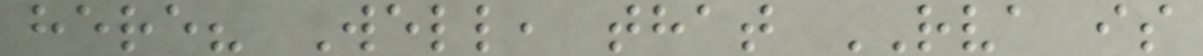here? Well, that RVA is
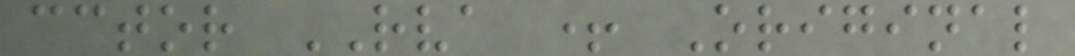cctor RVA + Original
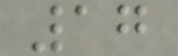17
